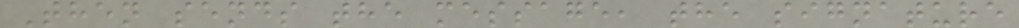Then sends the message, the signature
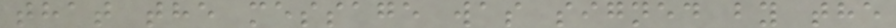that the message was signed by the
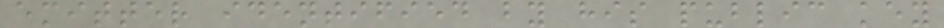emitter identified by his public key
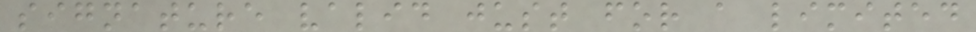signature valid just for a limited
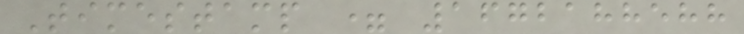Timestamp = 1672188588
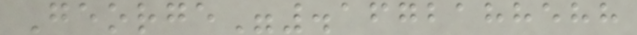George".1672188588
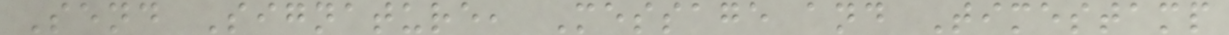Send Signature, Message and Timestamp
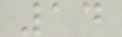14
